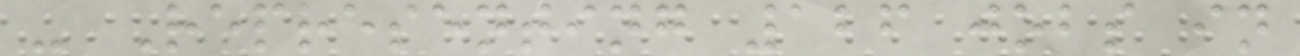- Representing 126 jobs in
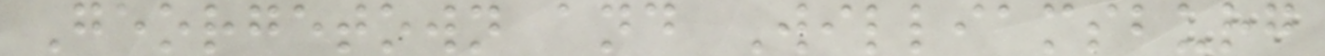Georgetown and Williamsburg
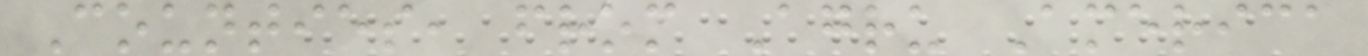Counties, from Agru America
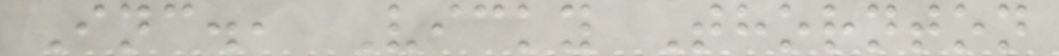Inc., Vicky Thornton
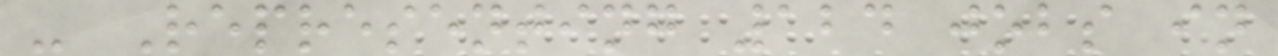- Representing 124 jobs in
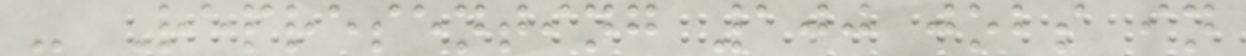- Representing 100 jobs in
